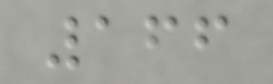166
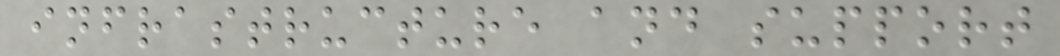infrastructure and support
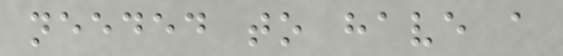needed to have a
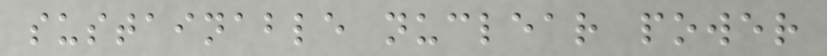sustainable nuclear power
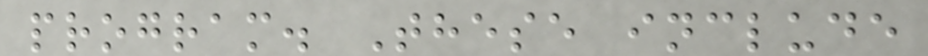program. These include
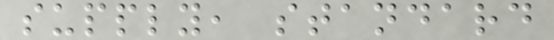supply, standard
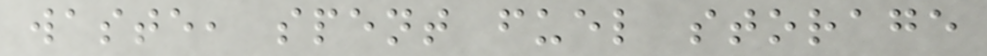waste, spent fuel storage
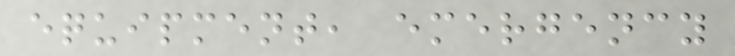equipment, emergency
